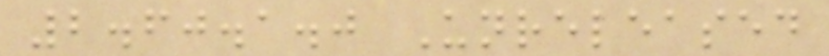2.60.1.0 Unreleased
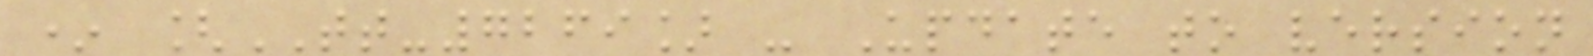* [TT-7269] - Update to version
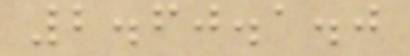2.60.1.0
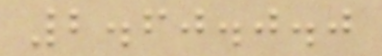2.60.0.0
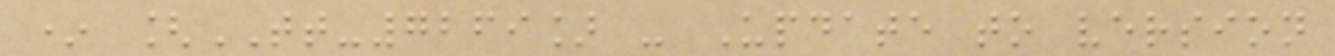* [TT-7269] - Update to version
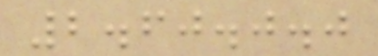2.60.0.0
